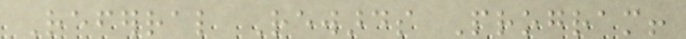Referral Rewards Program!
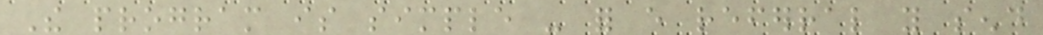The program is simple - for every referral you send
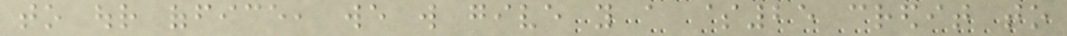to our office, we will give you a $25 credit to
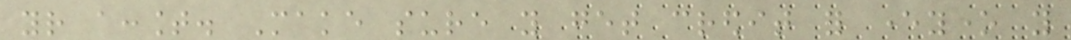your account. Make sure you get credit for everyone you
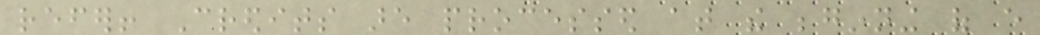refer! Credits are processed at the beginning of every
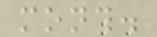month.
